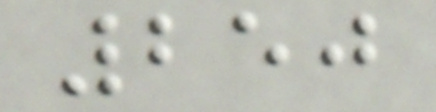250
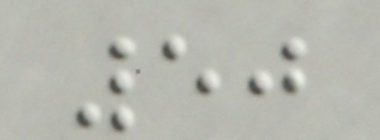50
